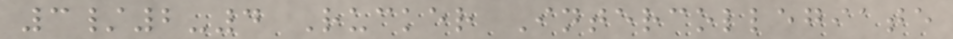3/2-4 Rucker Intercollegiate
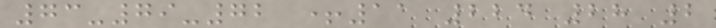73-79-72 +11 224 28 2
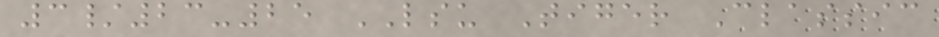3/23-25 LSU Tiger Classic
